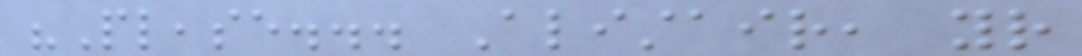"Please... Alistair, your
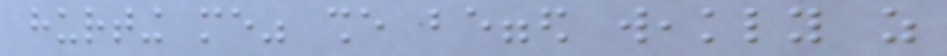hurting me" she begged weakly as
